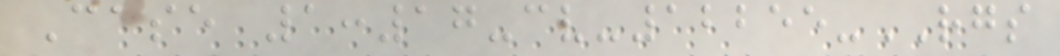Case 1:17-cv-12255-RGS
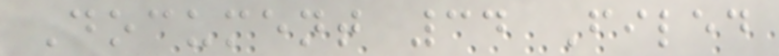Document 34 Filed
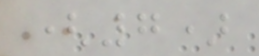(7)
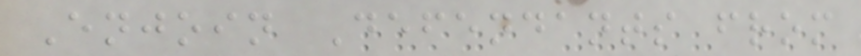Enjoin Defendants from
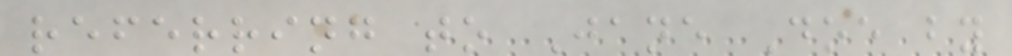referring to Jane Doe by
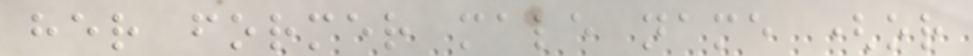her former male name (or
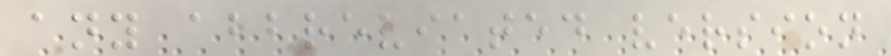any abbreviated version
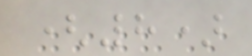(8)
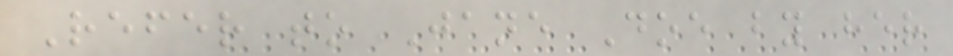Refer to Jane Doe by her
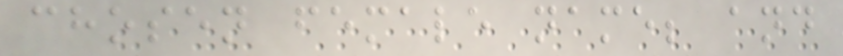chosen female name; and
